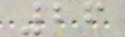26
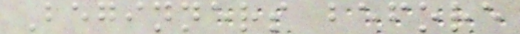Beginners before
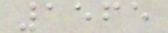1565
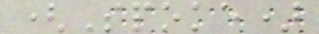(Spoke)
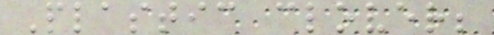Plastic clover;
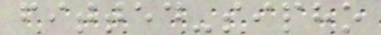fitted-sipho
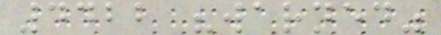4422 "warned"
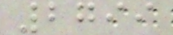2799
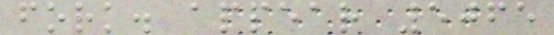fork. appear 5065
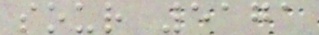sour 5171
